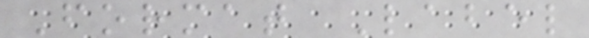Format Label
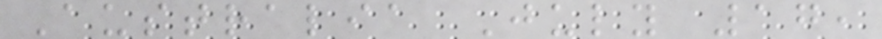Australia July 17,
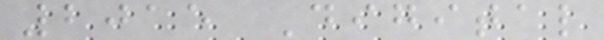2015 Digital
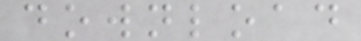download
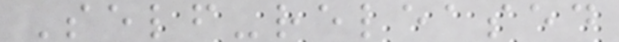Self-released
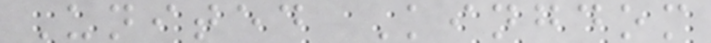United Kingdom
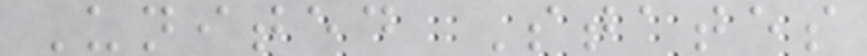United States
